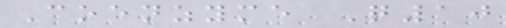Coenzyme Q10
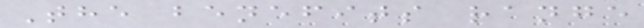The benefits range
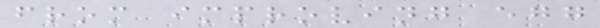from improving egg
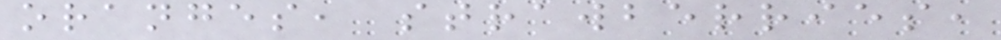oranges, strawberries,
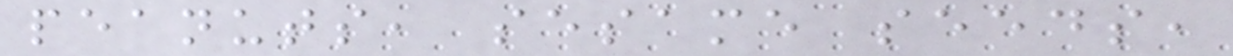peanuts, sesame seeds,
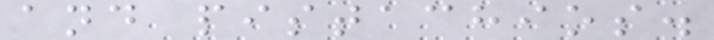and pistachios.
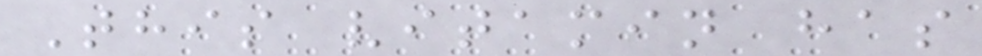This vitamin has
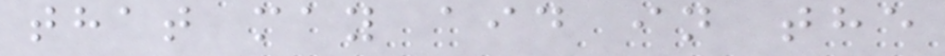that may aid in the
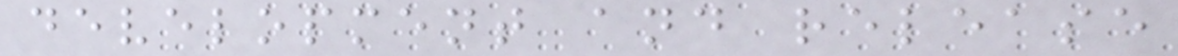development and release
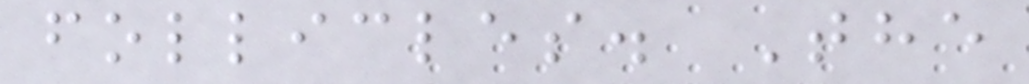follicles. The
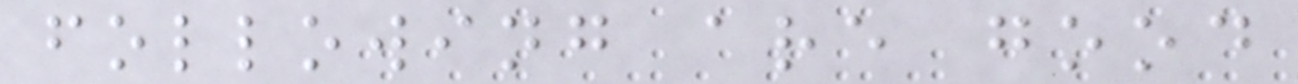following are good
